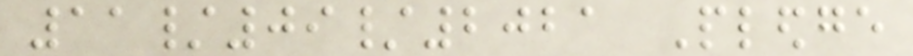11/09/2021 Pledge
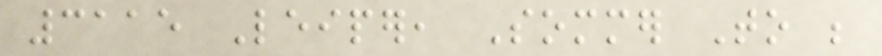3115 Leiper, Sommer To be
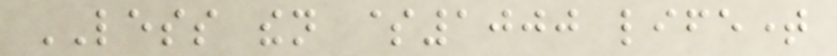LESS then $1000 lifetime
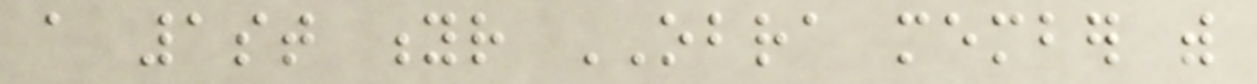a 1st yr OBRA member with
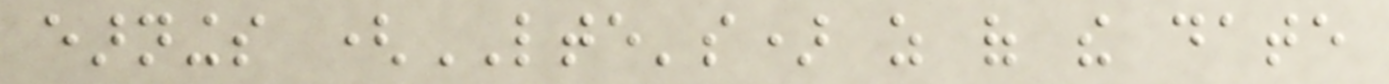earnings (LTE's) as of the date
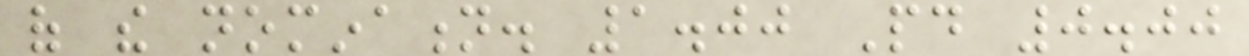of the nomination. 1.00 Paid 0.00
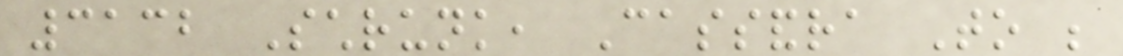3132 Schrunk, Cassandra To be
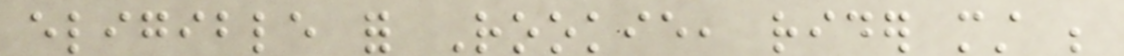eligible for Rookie, rider must be
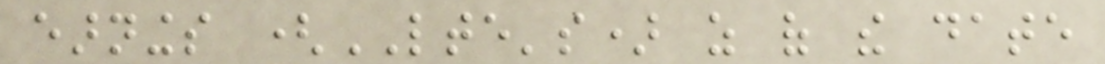earnings (LTE's) as of the date
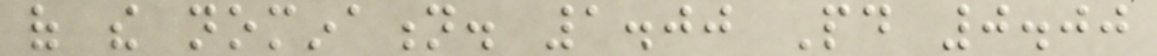of the nomination. 1.00 Paid 0.00
